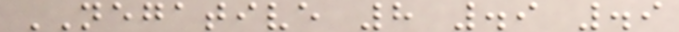NEGATIVE 8 .9 .9
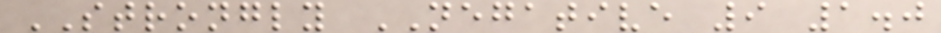STRONGLY NEGATIVE 9 1.0
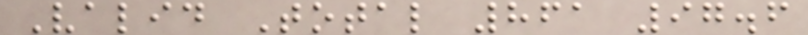Valid Total 861 97.6
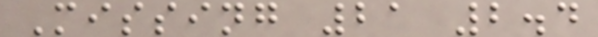Missing 21 2.4
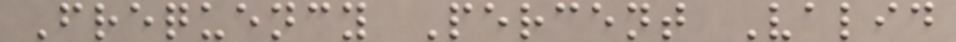Frequency Percent Valid
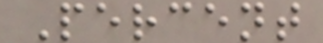Percent
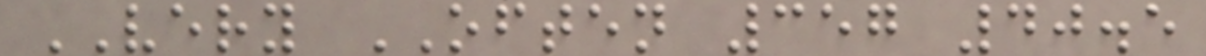VERY OFTEN 357 40.5
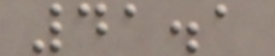41.1
